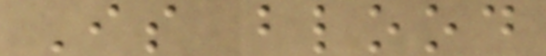Is blood
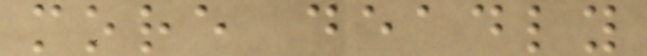more deadly
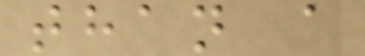than a
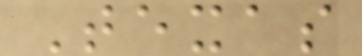Texas
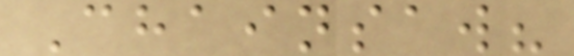Chainsaw?
